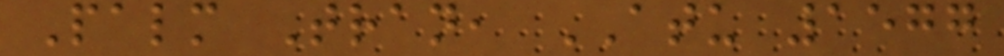Palm Tran, ATU 1577
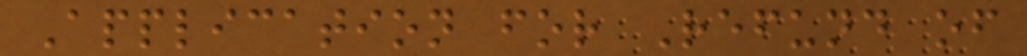Application for Refund of
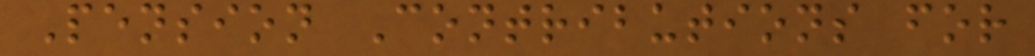Pension Contributions for
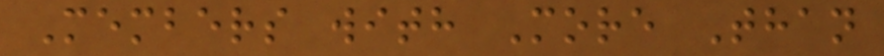Members with More Than
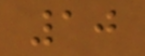10
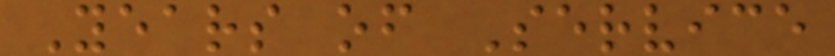Years of Service
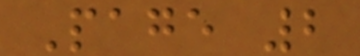Page 2
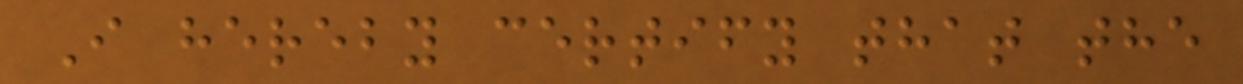I hereby certify that the
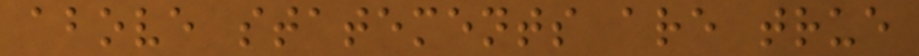above statements are true
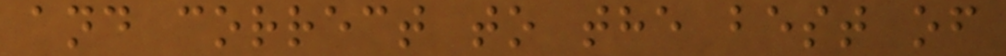and correct to the best of
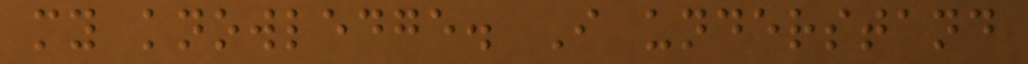my knowledge. I understand
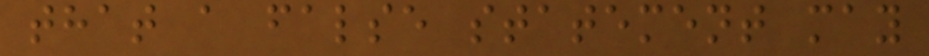that a false statement may
